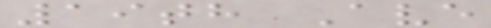19th Ave
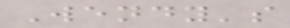Wendy's
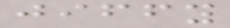jiffy
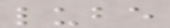lube
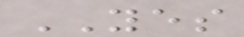YES
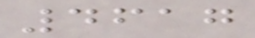4617
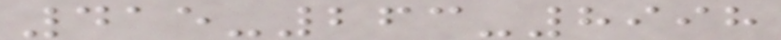415-263-8998
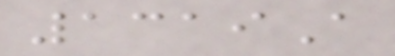1319A
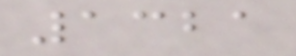1321
